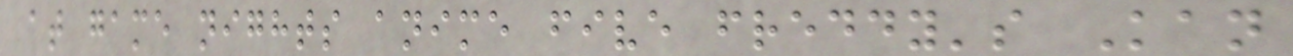at game nights anime five freddy's Kan
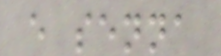e senna
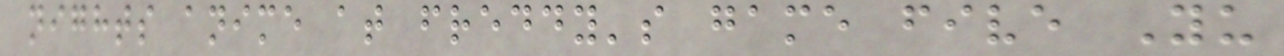nights anime at freddy's game five Yu
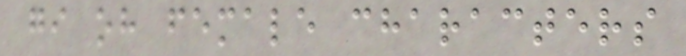gi oh female characters
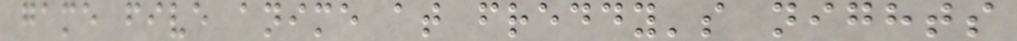game five anime at freddy's nights
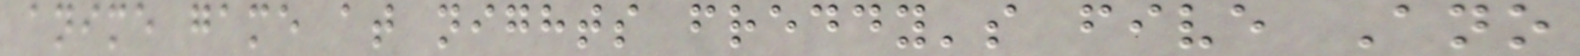anime game at nights freddy's five Ano
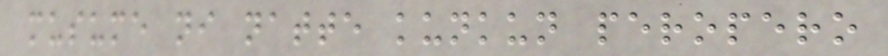musume ni natte kunkun peropero
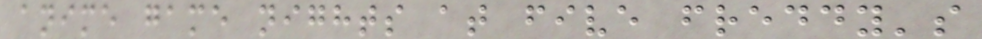anime game nights at five freddy's
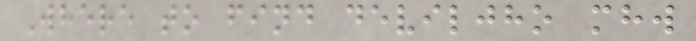Where to find deviljho mhw
